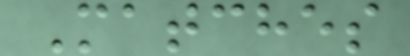Matches
